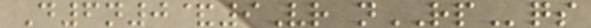D6n0&9Vr nRPqs
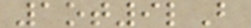1ot9lB
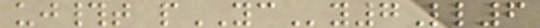uj#t pYCy7Ll6
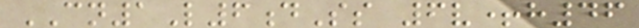CN1L6dSs 6v+h46
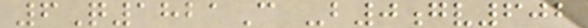6Q1821C -b0gv602
